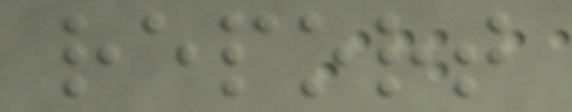report
